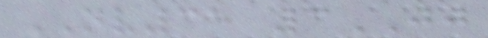NV35 3JJ
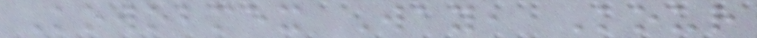Kowobmex Way, Kour
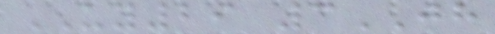UY29 3JH
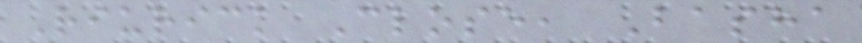Riurick Close, Basha
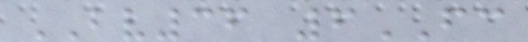BV36 6FC
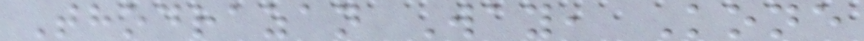Thodrazan Way, Kone
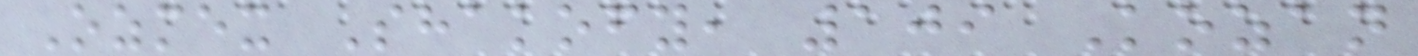Ozmex Shakofy, 109 Kozan
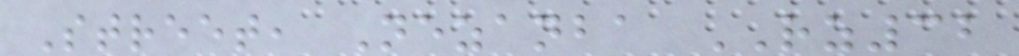Street, Nezanba RZ32
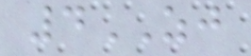4ZJ
